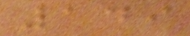149
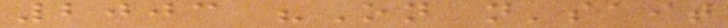2003 "On n'sait
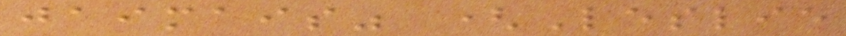jaimais" (Leslie
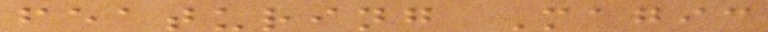featuring Magic
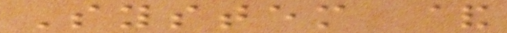System &
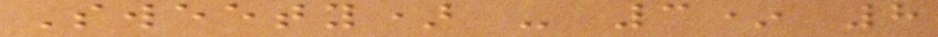Sweety) - 3* 8
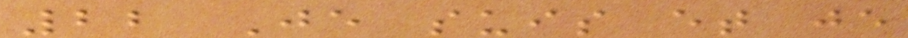22 Je suis et je
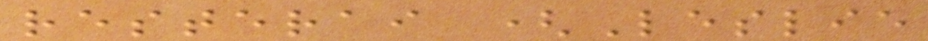resterai (Leslie
